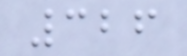326
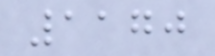1170
